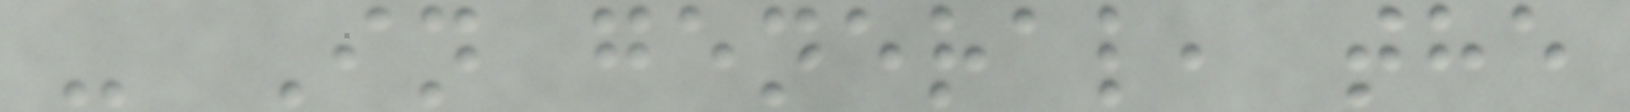- In general, the
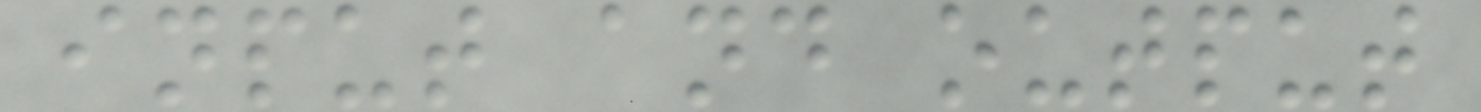input and output
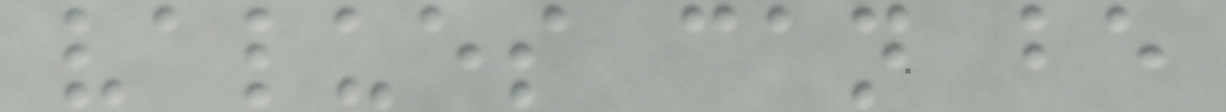values can be
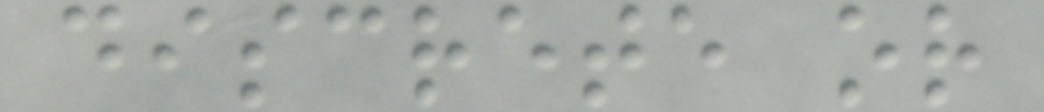discrete or
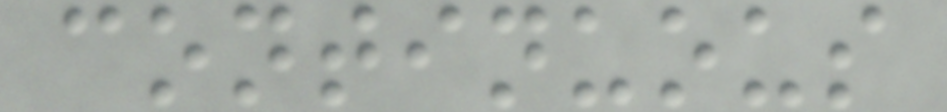continuous
